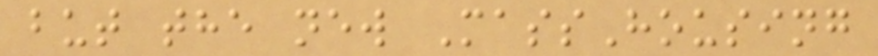but the new MassHousing
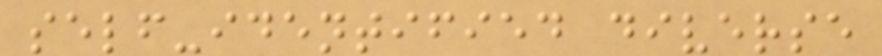self-identified diverse
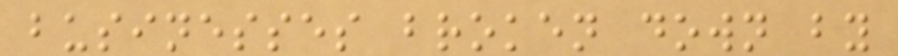businesses broken down by
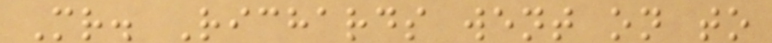Mr. Richards went on to
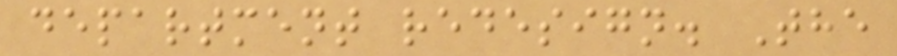department redesign. The
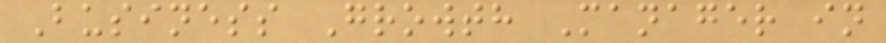Business Growth Manager in
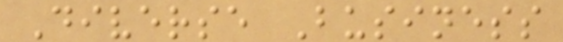Diverse Business
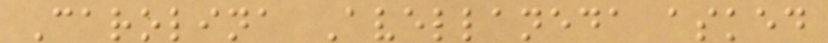Carolina Avellaneda asked
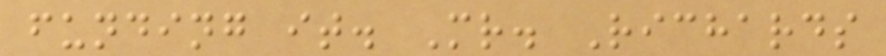funding it. Mr. Richards
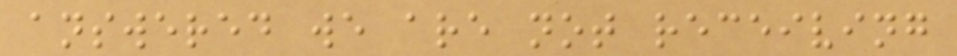answered we are not receiving
